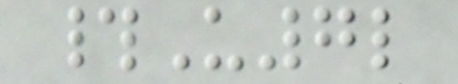#U7l
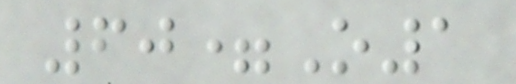60=O1
